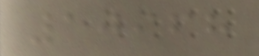10968
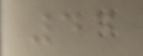44
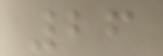26
